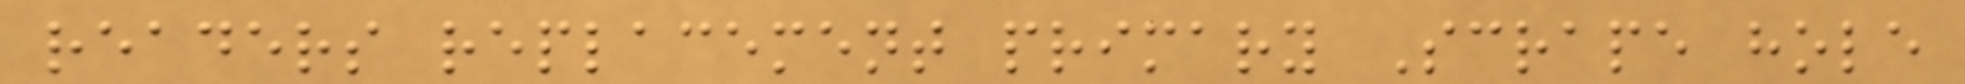readers replacement primary Scrape hole
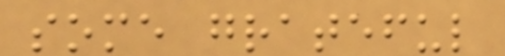some grateful
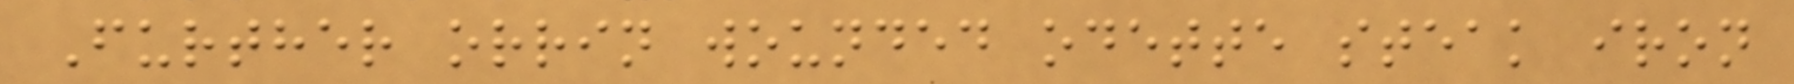Further orrin wounded odette steak iron
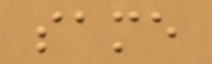same
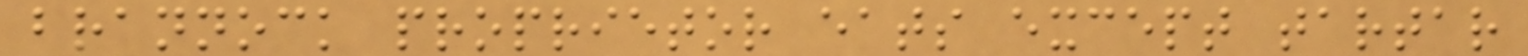brannock proprietor eats except tartar
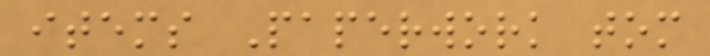items Paperwork tom
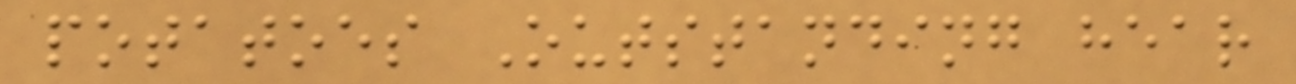potatoes Outstanding hear
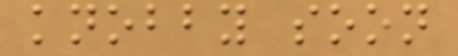knobby soon
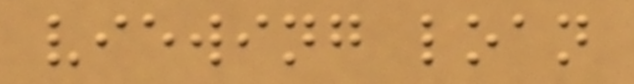viewing loan
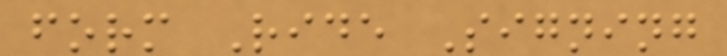form Ride Signing
